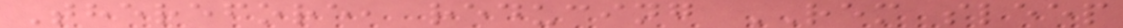Therefore, reducing REM sleep
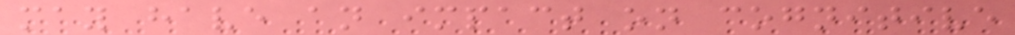may have an impact on cognitive
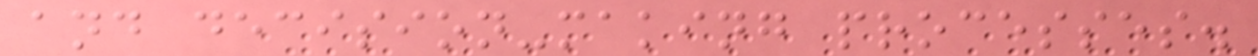and decision-making processes.
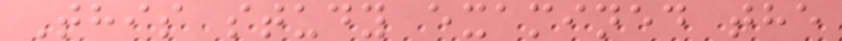This study examined the
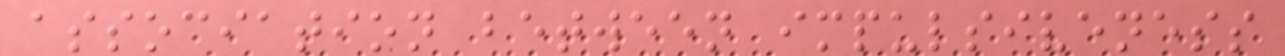association between impulsiveness
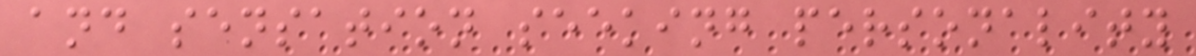and sensation seeking personality
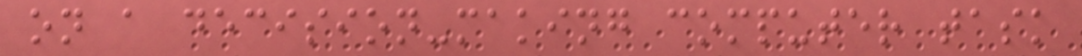on a decision-making computer task
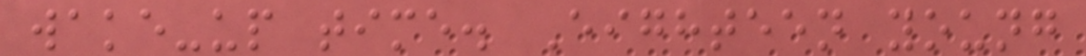wake-up time. Eighteen young
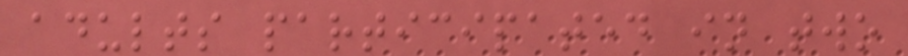adults participated in two
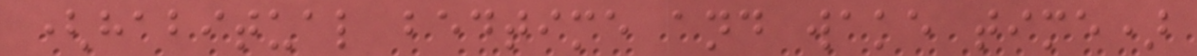(habitual bedtime and wake time)
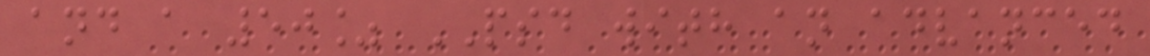and a 50% PSD with an advanced
